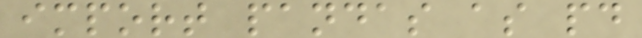import pandas as pd
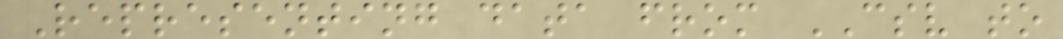Representing data from CSV to
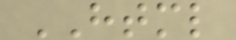HTML
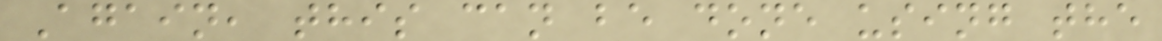Again, this can be done using the
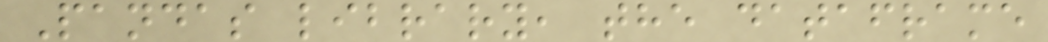Pandas library, the dataframe
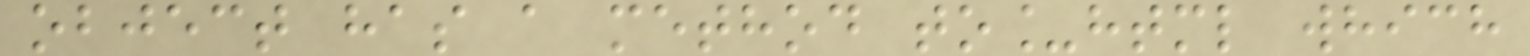object has a method to_html which
